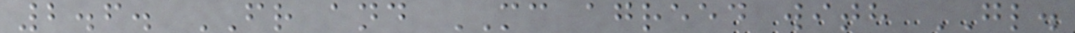2.6. FR and MC agreed with GL.
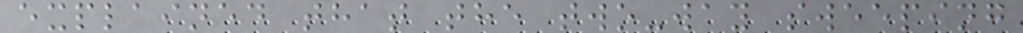explained that the two-way sweeping
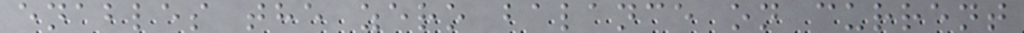enables the zero balance on current
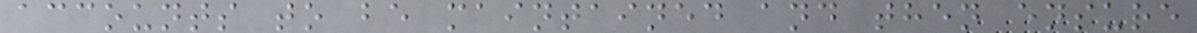accounts to be maintained and then ensure
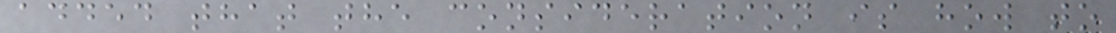added that the consideration is how to
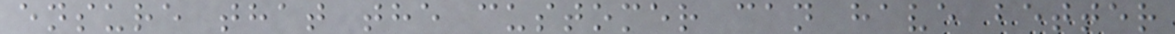ensure that the customer can have better
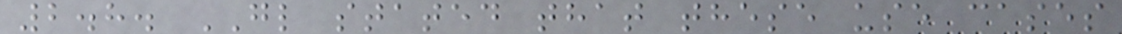2.8. GL stated that these use cases
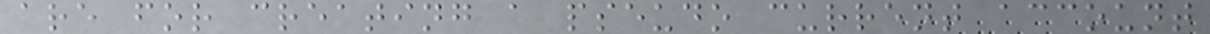are for creating a pseudo current account
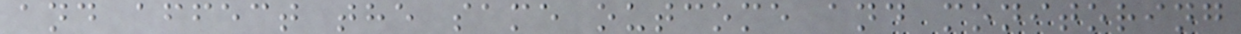and affect the same outcome and monitoring
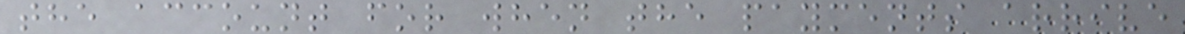the account for when the payments arrive
